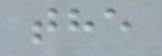the
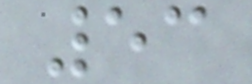53
